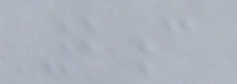2c
